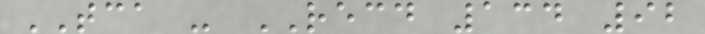TCA - RECD 134 92
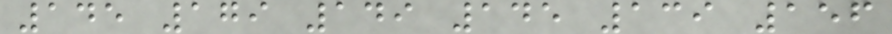145 179 149 145 139 156
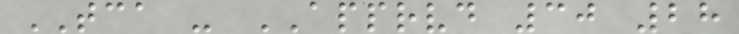TCA - APPRVD 30 28
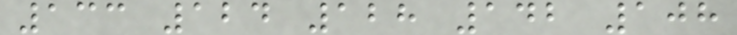133 124 128 142 108
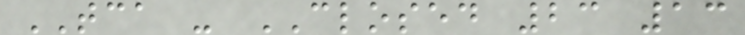TCA - CLOSED 23 13
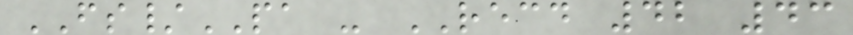FS/PA - RECD 42 43
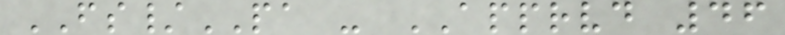FS/PA - APPRVD 46
